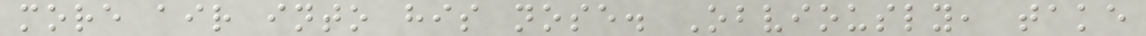more air into his nose. Obviously, take
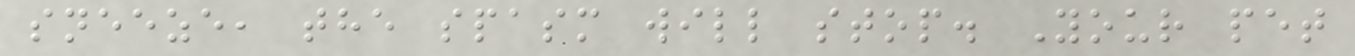sneeze, the spasm will stop. Your pet
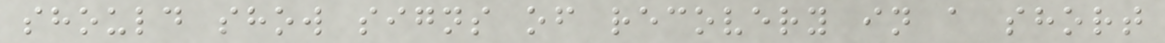should show signs of recovery in a short
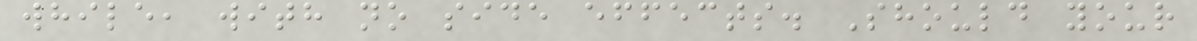while, with no side effects. Should your
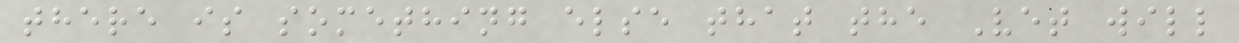there is something else that the Vet will
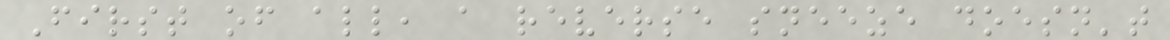First of all, a reverse sneeze doesn't
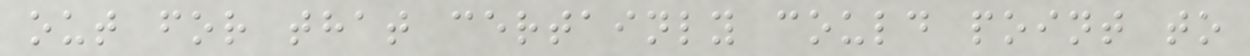out for that certainly could point to
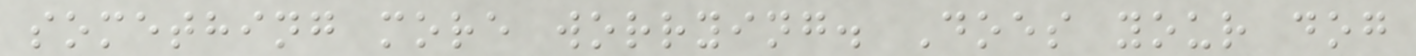something more worrying. Does your dog
